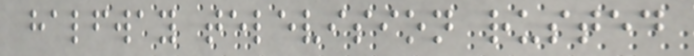halfway television rusted
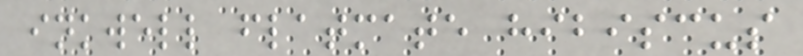inkwell flatmate hibiscus
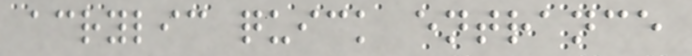acrylic quick entrance
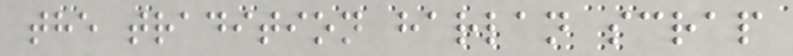the tradition harlan scrap
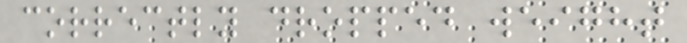correctly dropped weight
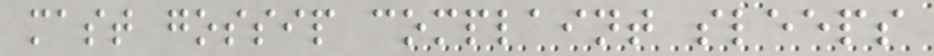mast gossip complaint sleeps
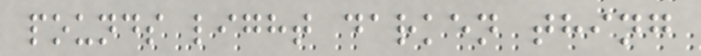pounds light darken thing
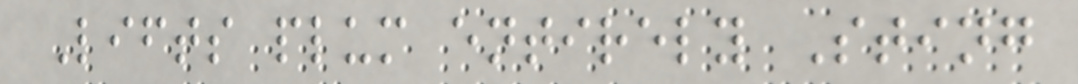Lifts plum entirely Sting
